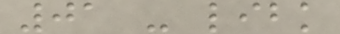01 - libk
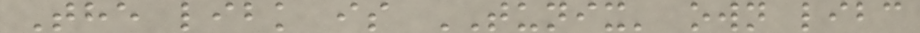The libk is TUNIX' own libc
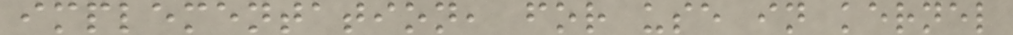implementation, for use in kernel
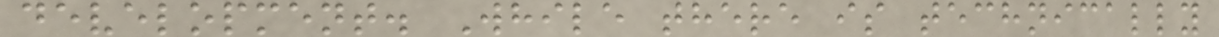development. While there is technically
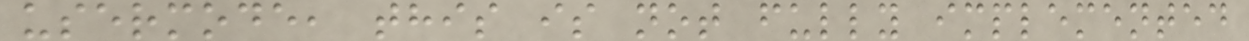usermode, this is not fully implemented
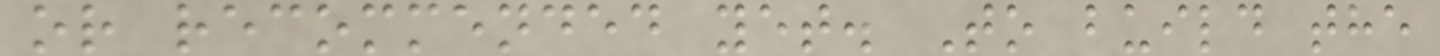or recommended yet. To build the
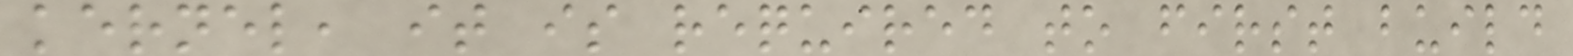kernel, it is required to first build
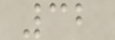32
